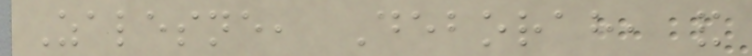Zalesne, Deborah, and
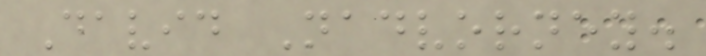David Nadvorney.
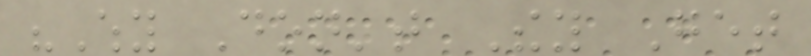"Why Don't They Get
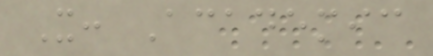It: Academic
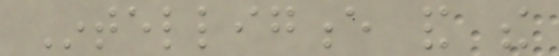Intelligence and the
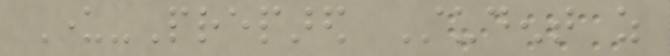Under-Prepared Student as
